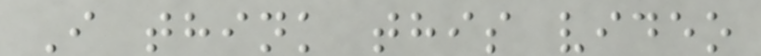I think this video
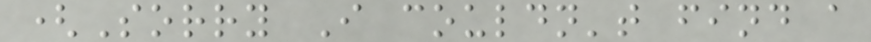(Sorry I couldn't find a
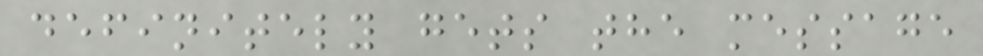definitely gets the message
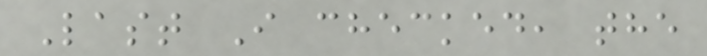Last I checked, the
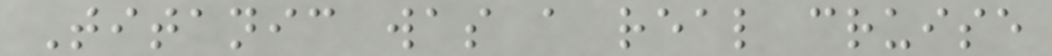Titanic was a real cruise
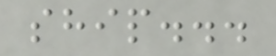ship...
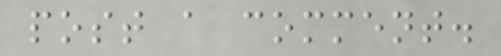post a comment.
